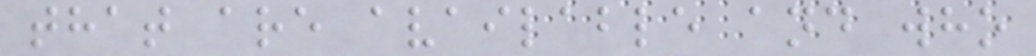that are available and who
